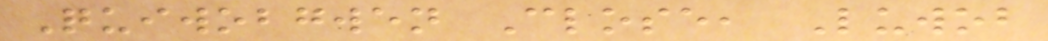Quiwobgwen Close, Luwob
